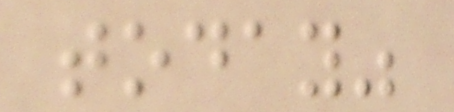today"
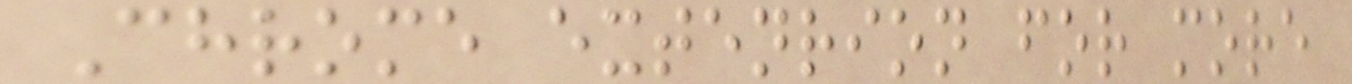Chrome extenrion for more
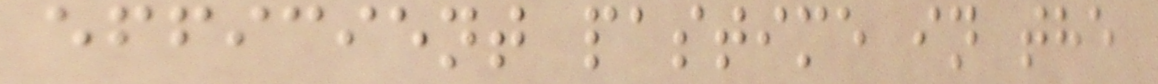efficient pastime in the
